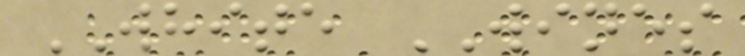WHITE WINES
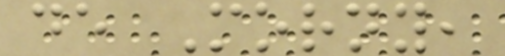de Morny,
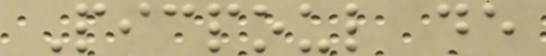Picpoul de
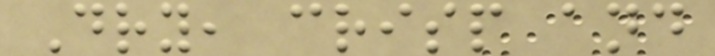Dry, crisp and
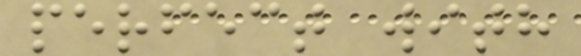perfect with
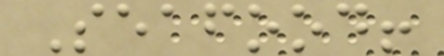Seafood!
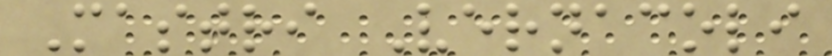Mastri Vernacoli
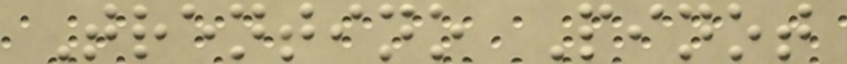Trentino Pinot
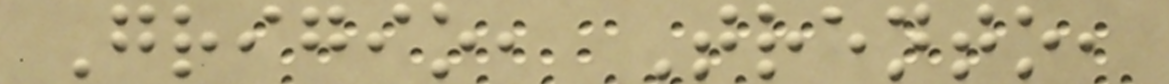Grigio, Trento,
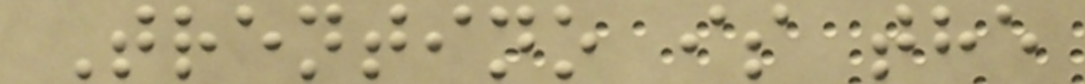Trentino is the
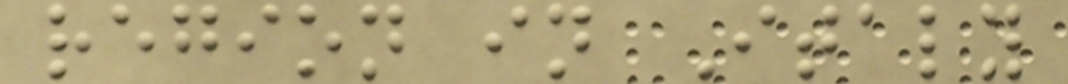region in Italy
